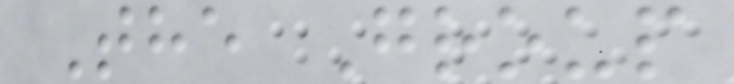The Group
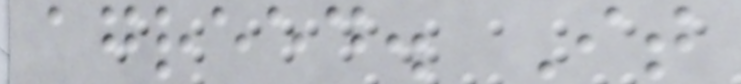agreed. It
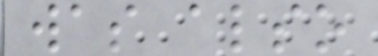was also
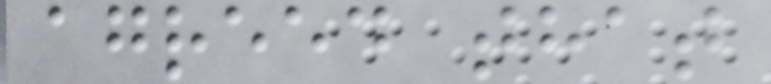agreed that
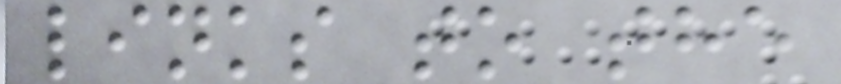links to the
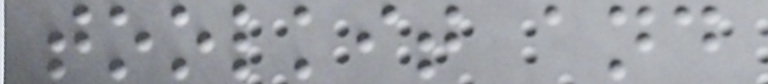toolkit and
